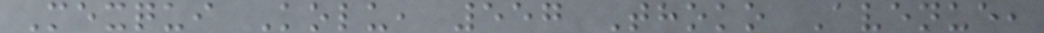Mexqui Kolu, 557 Thoko Avenue,
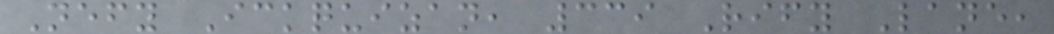Nefy Ickquizan, 339 Rify Lane,
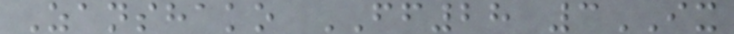Zanshako FF28 3IX
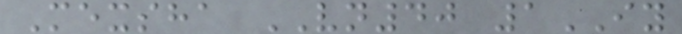Mexsha VN40 1IY
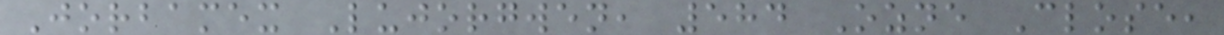Jorbamex Lujorgwen, 584 Ozne Close,
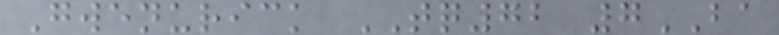Gwenurick TQ72 7BA
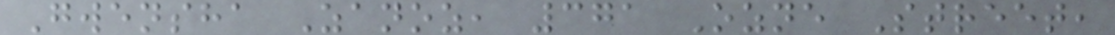Gwensha Zanoz, 371 Ozne Street,
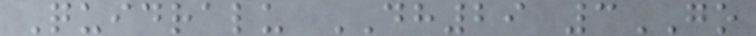Quidralu DH29 3GO
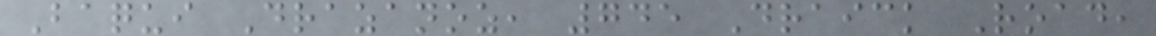Baqui Drazanoz, 745 Draick Road,
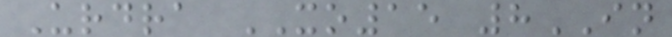Urdra XO15 8IN
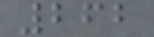262
